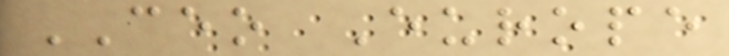CEO Europe
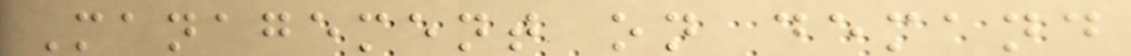Management on demand
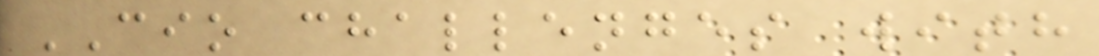CIO challenges with
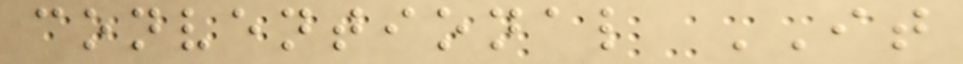conventional IT
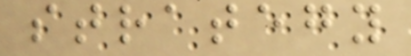strategy
